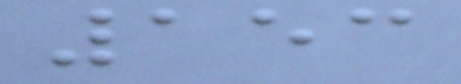153
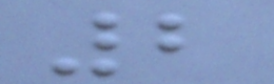2
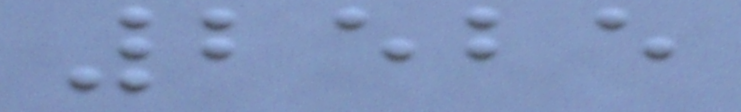2525
